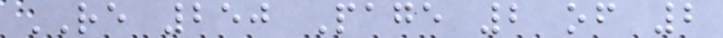RE 250 Page 2 of 2
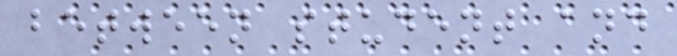between student and
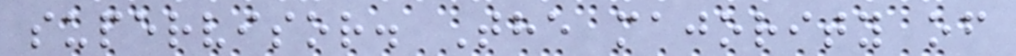supervisor. The majority of
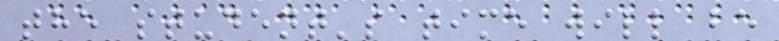the student's time will be
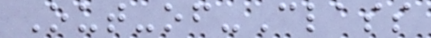Out-of-Class
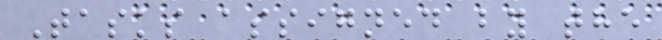Tasks assigned by the
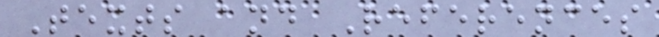Texts and References
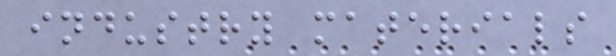industry materials
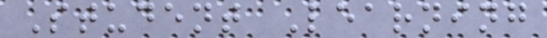Student Learning
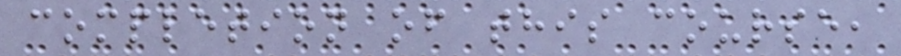completion of this course,
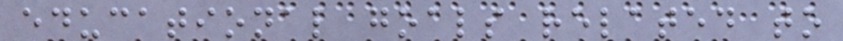educational goals related to
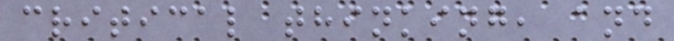critical thinking, and
